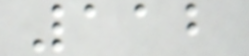112
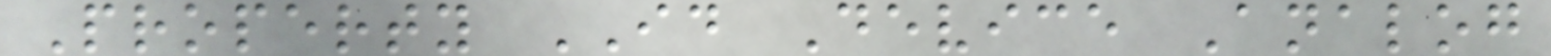Property ID Device Analog
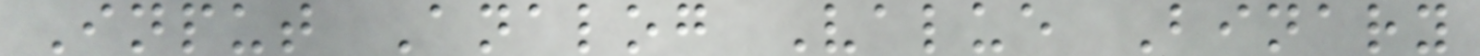Input Analog Value Binary
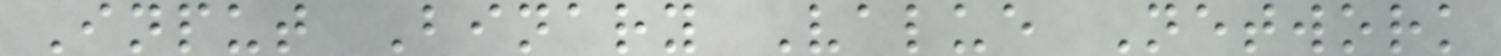Input Binary Value Network
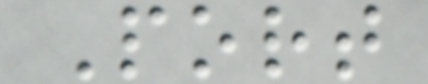Port
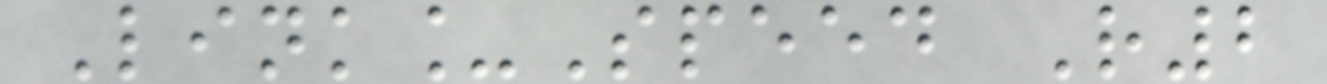Link_Speed R2
